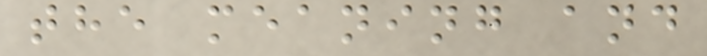the meaning and
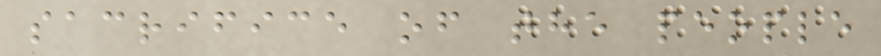sacrifice of the people
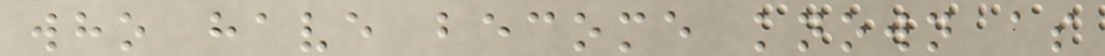who have become known as
